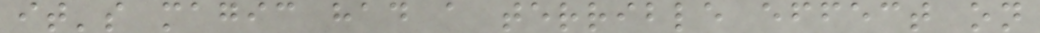it's magic had a terrible effect on
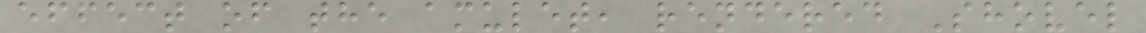effect of the amulet, rendered Shovel
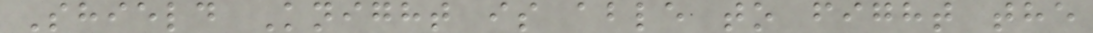Shield Knight is able to fight the
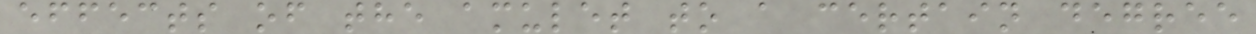effects of the amulet to a certain degree
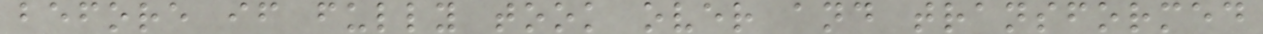before if fully took over and transformed
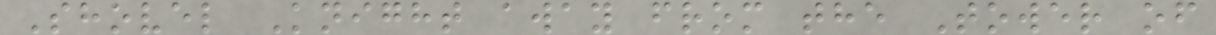Shovel Knight away from the Tower of
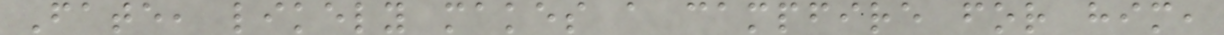Fate, likely makes a campfire for him,
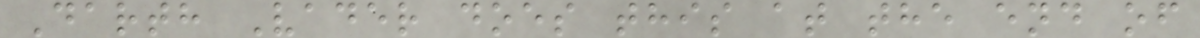Darth Vader does this at the end of
